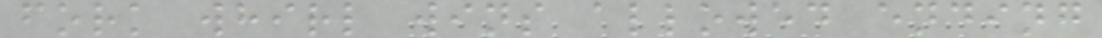fork whirl wins allowed ending
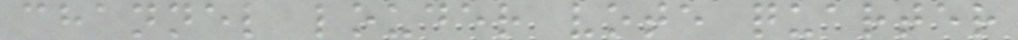channel louder vote quarter
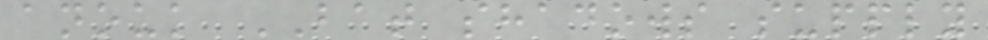anouk BAT shadows supply
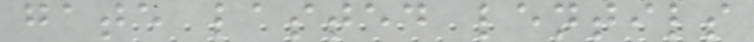gate lasted lentils
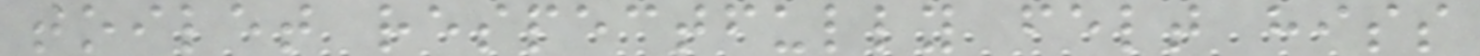toilet respectfully felt hiss
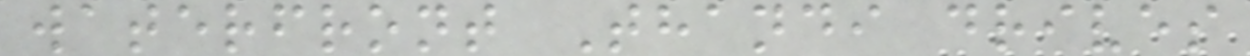waterfront Thandi drives
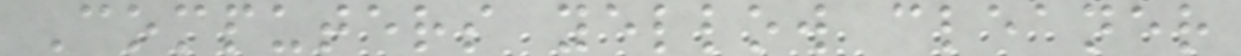Computers yellow cleaner
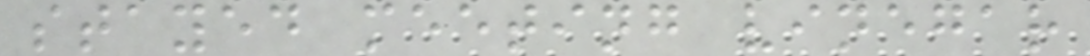stayed meeting vinegar
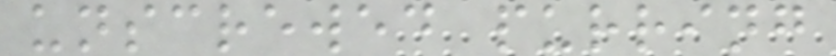unscrewed purring
